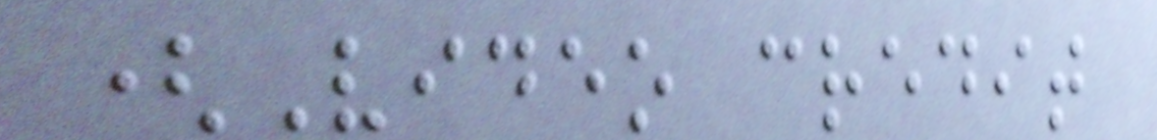(Video credit
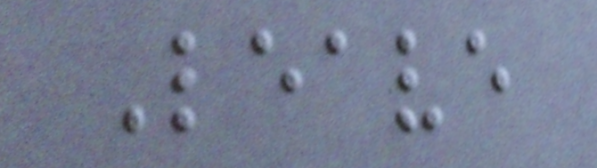Leave
